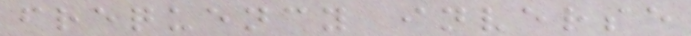frequency inverse
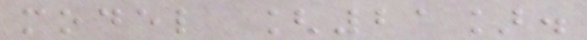model [21].
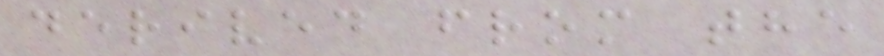derived from the
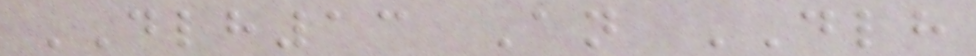DLH13 An DLH
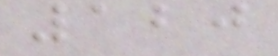120
